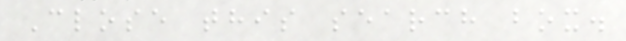Close this search box.
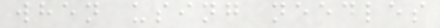when using needles
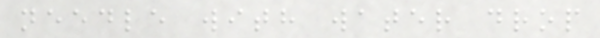needle with water drop
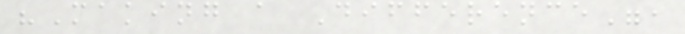"Making a Difference",
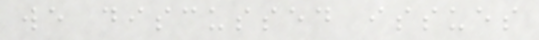we discussed issues
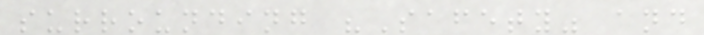surrounding "Safety" and
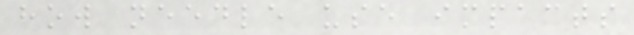how needle use impacts
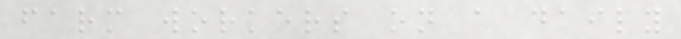farm workers on a daily
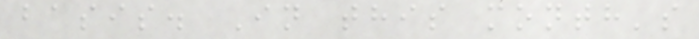basis. In this month's
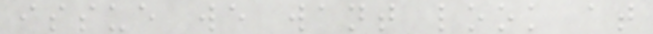issue we want look at
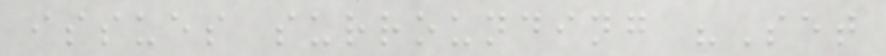issues surrounding "Set
